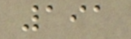191
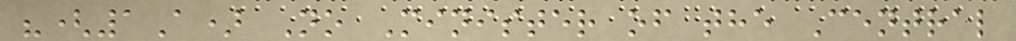"(1A) No Minister of the Central
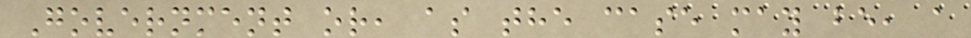Government or, as the case may be, a
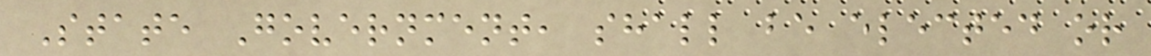State Government, shall be elected or
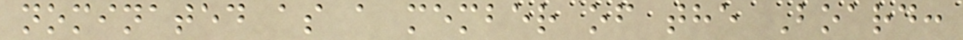nominated as a member of the Board:
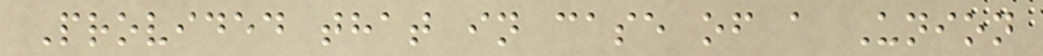Provided that in case of a Union
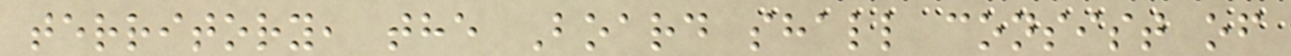territory, the Board shall consist of
